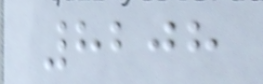8208
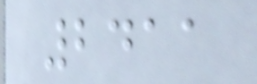2411
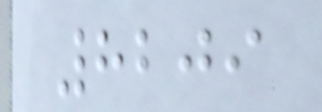8209
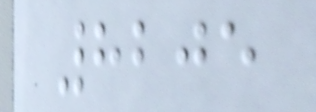8205
